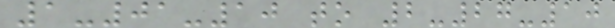1-01-10 to 2-27-10
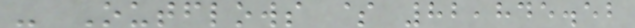- Outflows $ 82,845.52
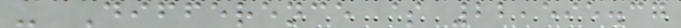- Difference $ 22,595.37
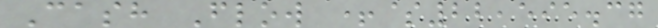Cash Flow +$22,595.37
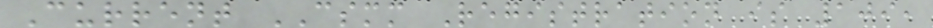Current CSMM Registration is 109,
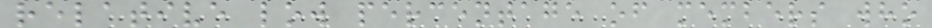relative low percentage of members who
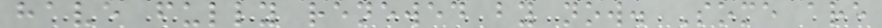have fully renewed by now. Some are
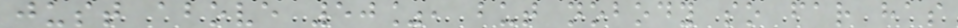just above 50%, but nobody so far has
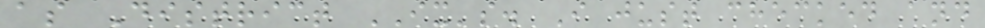as District IX's. I just checked and
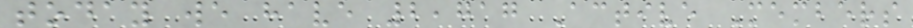today we have 2,717 Active Members
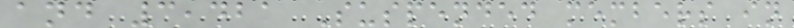and 3,421 Suspended members in
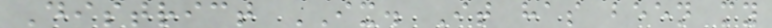District IX. It has been my
